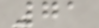71
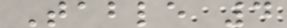Table 4
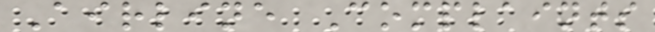Airline Complaints
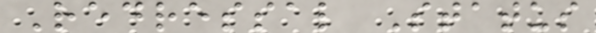Redressal Status
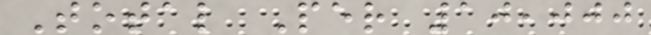Total Per 10,000
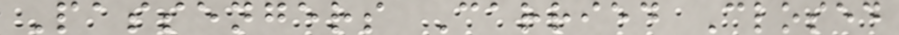Passengers Carried Closed
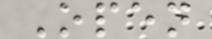Open
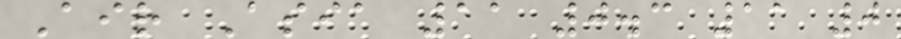Air Asia 11 0.3 11 0
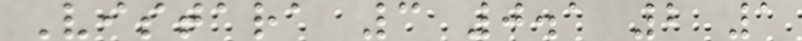Vistara 3 0.1 2 1
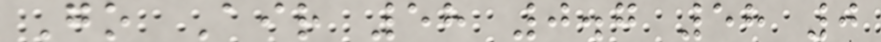Go Air 58 0.7 58 0
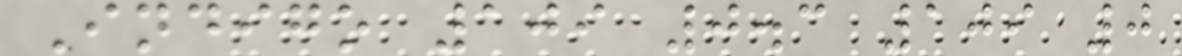Indigo 109 0.3 109 0
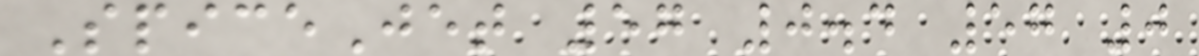SpiceJet 57 0.4 57 0
